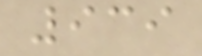939
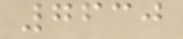7630
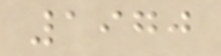1970
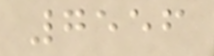7556
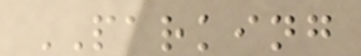PARKING
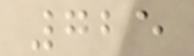725
